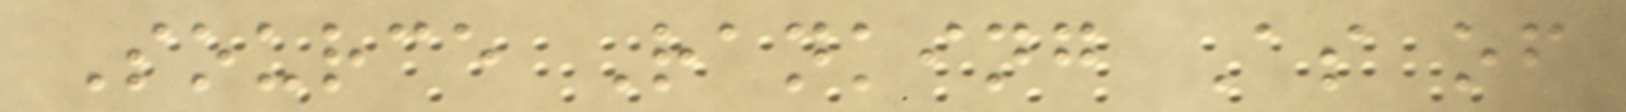Source Ranking As of
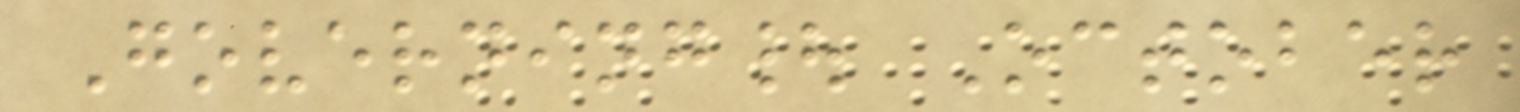Governing| October
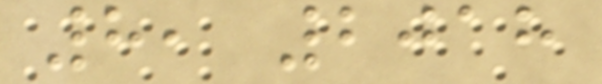8, 2018
